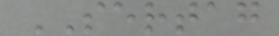SERTAG
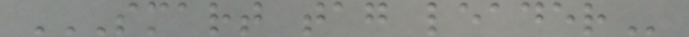SMART TAG LEADER
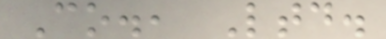Co., Ltd.
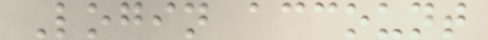Login account
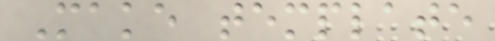Make template
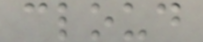cloud
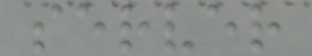server
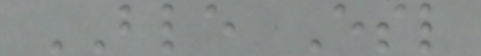BLE Esl
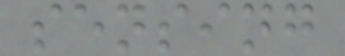sensing
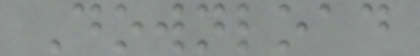Download
